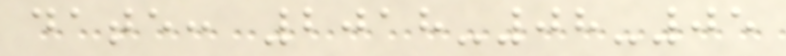date: 2018-08-05
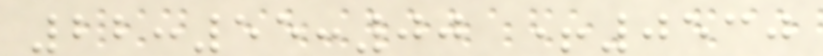22:55:00 +0530
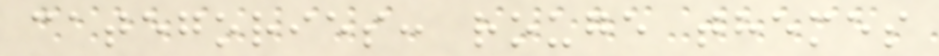categories: rouge themes
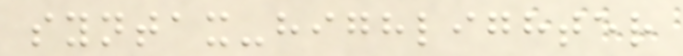syntax-highlighter
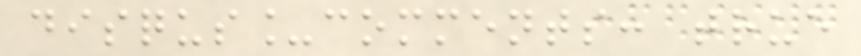disqus_comments: true
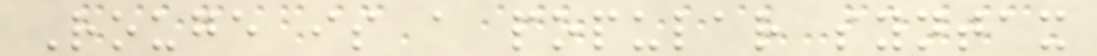Rouge is a popular syntax
